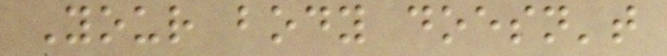Your body doesn't
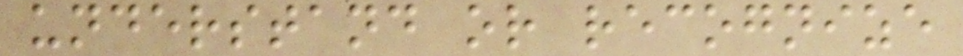understand or recognize
